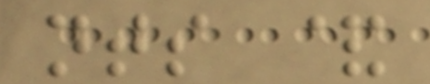nts &
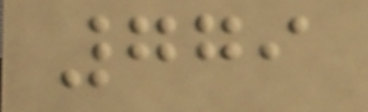779
